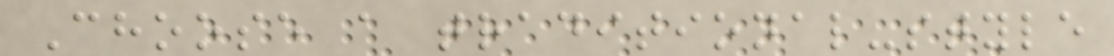Choose a traditional-style
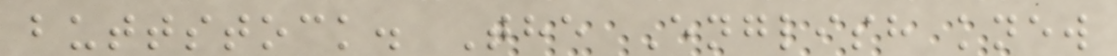buttstock. The English knew
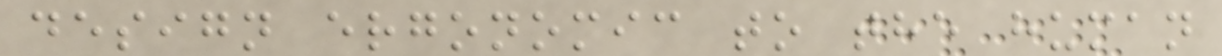design ergonomic to the human
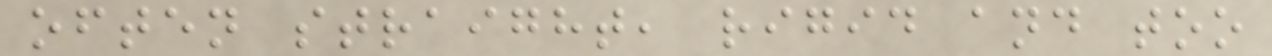often straight, rigid and too
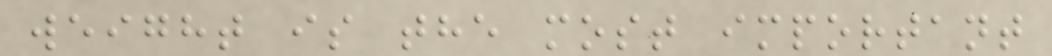weight is the most important
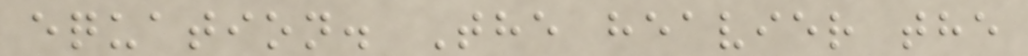equation. The heavier the
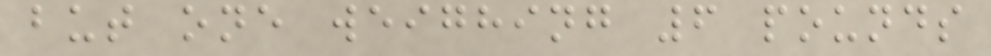but one weighing 6 pounds
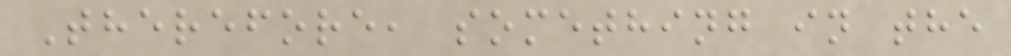Therefore, something in the
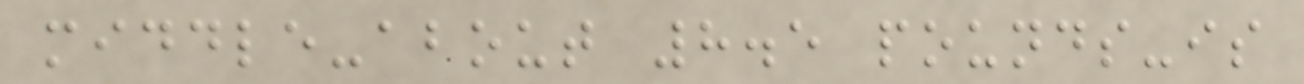middle-about 8.5 pounds-is
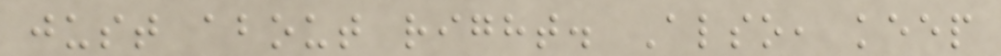just about right. Also, keep
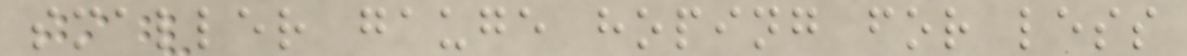smaller gauge hoping for less
